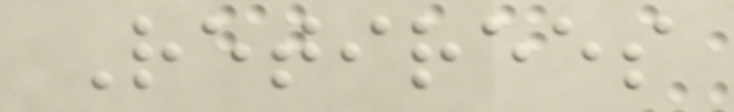Retirees
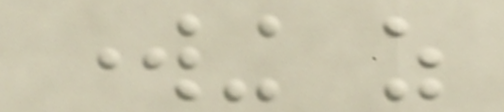working as
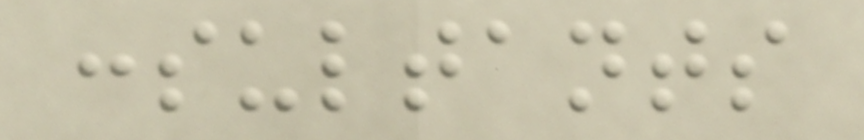consultants
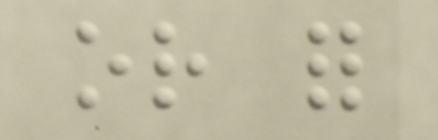or for
